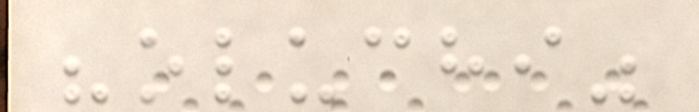"oluchi"
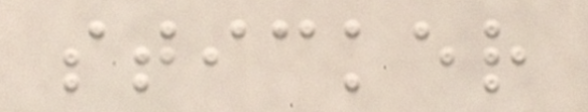sticker
